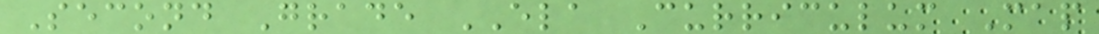Second Grade ELA Curriculum Map
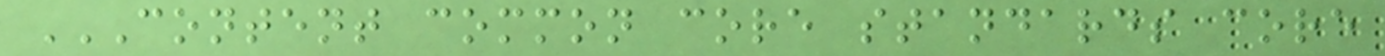CONTENT COMMON CORE STANDARDS CORE
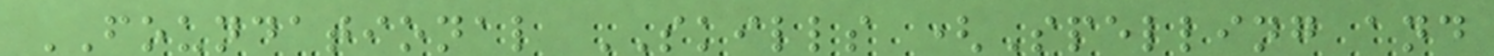FOUNDATIONAL SKILLS (Spelling and
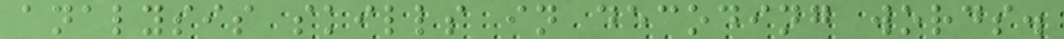analysis skills in decoding words.
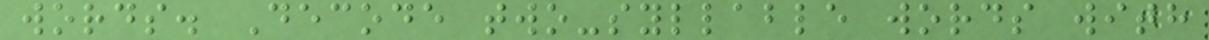words. Decode two-syllable words with
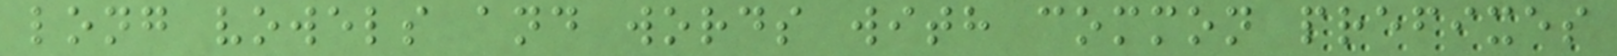long vowels and words with common prefixes
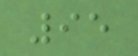95
